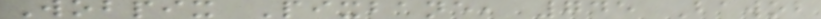Wobpix Pixbane, 745 Bawob
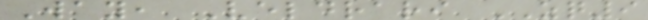Way, Veldrari ZQ9
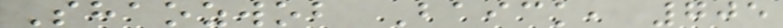Shaozwob Baick, 705
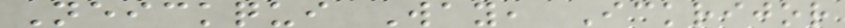Neickqui Way, Ickrijor
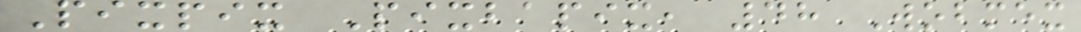Pixpix Pixbapix, 48 Wobmex
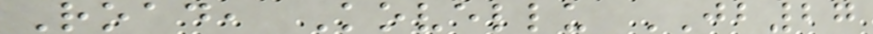Road, Kovellu JB27
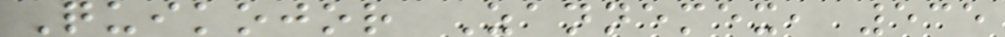Quikojor Zannemex, 535
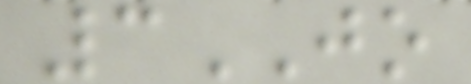3JO
